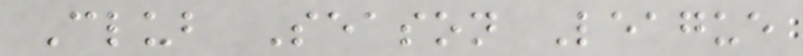Club Season League
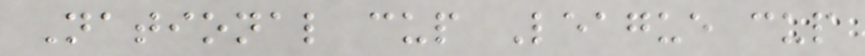National cup League cup
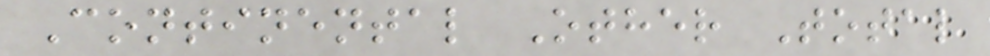Continental Other Total
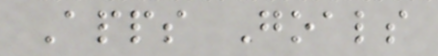Apps Goals
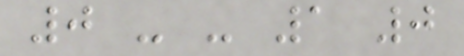0 - - 1 0
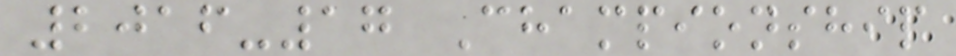2016-17 Championship
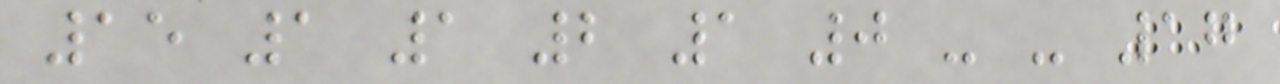15 1 1 2 1 0 - - 17
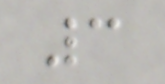3
